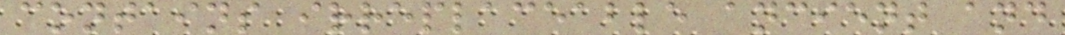contains irreplaceable ancient and
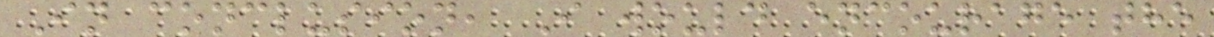In conclusion, I would encourage the
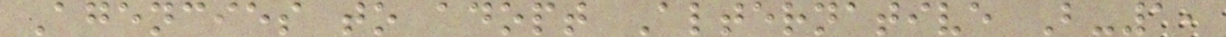Agencies to adopt Alternative B-1,
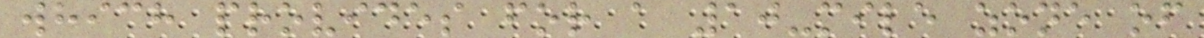which provides for a 10-mile zone of
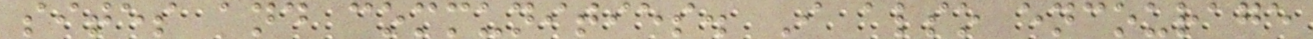sites and communities. I also encourage
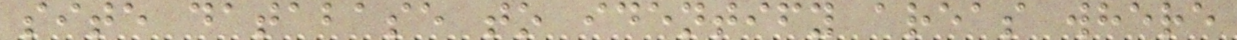site database to identify areas where
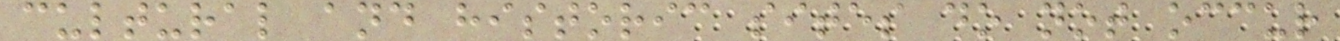cultural and historic sites do not occur
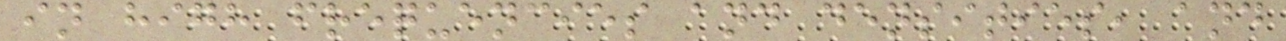in high frequencies and densities, and
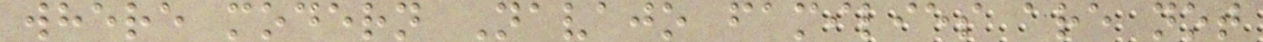where modern Navajo families are not
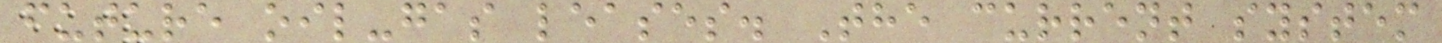future oil-gas leases. The current system
